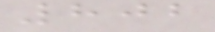802
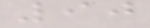90
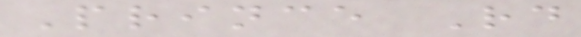Prince Rd
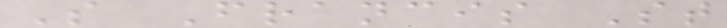S Francis St
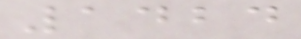1424
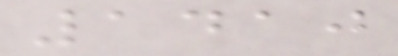1410
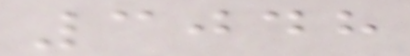3048
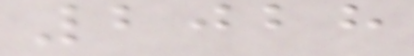2028
